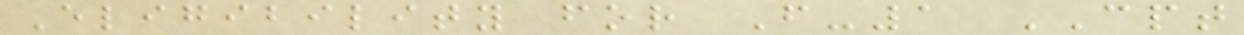Eligibility for F-1 CPT
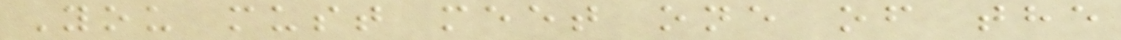You must meet one of the
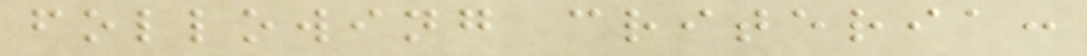following criteria:
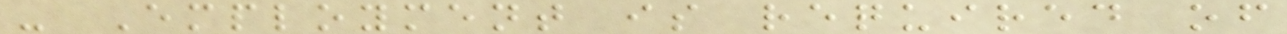- Employment is required of
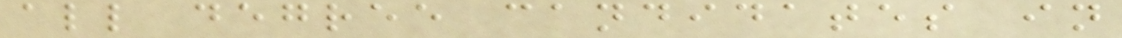all degree candidates in
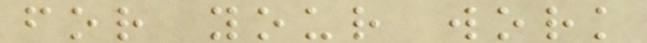for your work
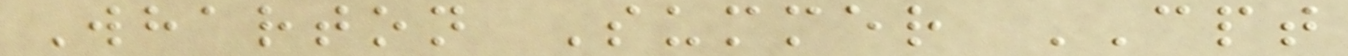Wharton Summer CPT
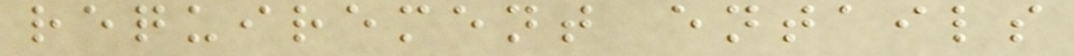requirement entails
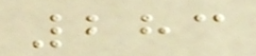283
